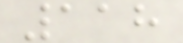118
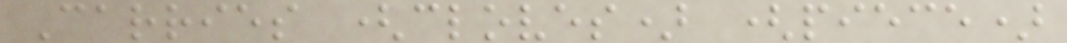Carries (cloves) (piece)
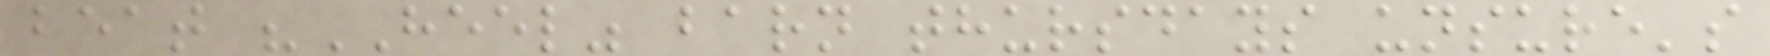beat "HEEL" barn thursdays unsure's
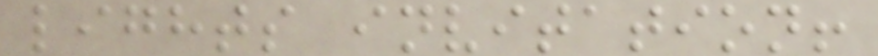lights invitation!
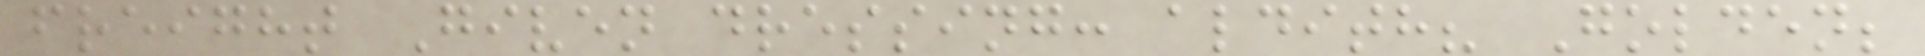freight Given dressing: aldith? Golden;
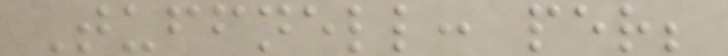Tuffnell: per;
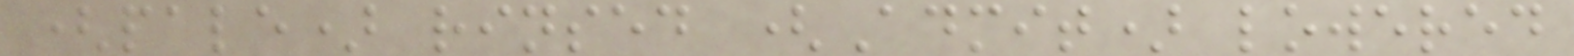(pale) rinsed (Admit) lowered
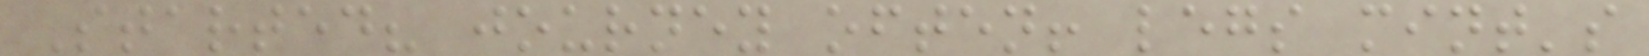Started? journey often! legs mint's
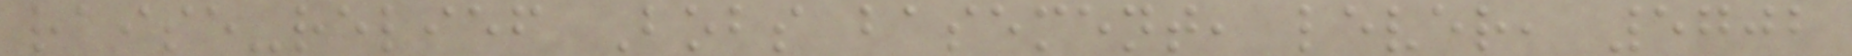raise-relief Bobs basement, lever, 5702
